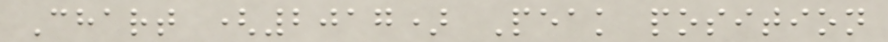Chart (2017) Peak position
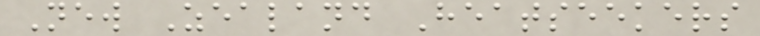New Zealand Heatseekers
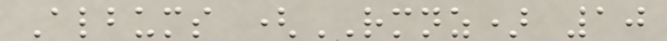Albums (RMNZ) 10
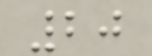20
